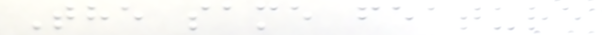The same feature
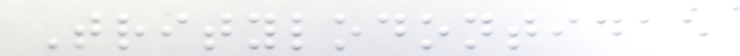Tritylodontidae
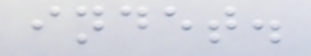indet.
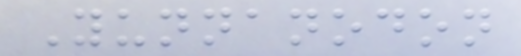Yunnanodon
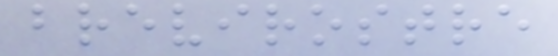brevirostre
